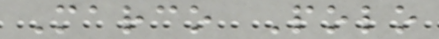Marco Polo
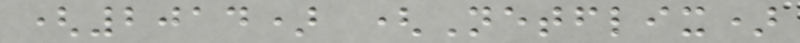(2014) (Netflix)
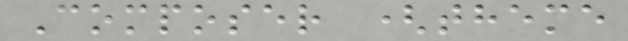Composer (theme
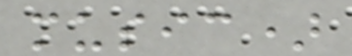music)
